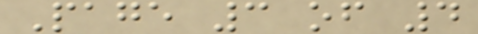Page 3 of 4
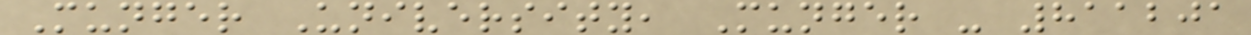Munger University, Munger - 811201
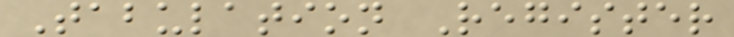Tabulation Register
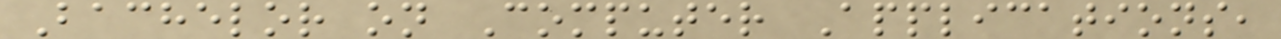Bachelor on Computer Applications,
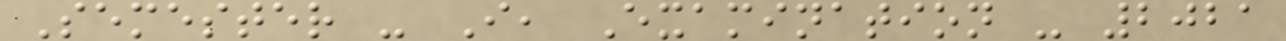Semester - I, Examination - 2021
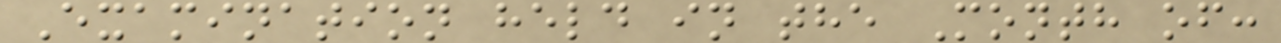Examination held in the Month of:
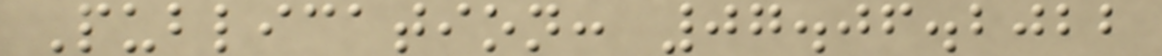Publication: 07.06.2022
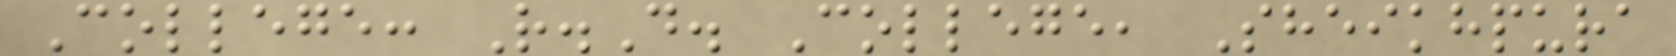College: R.D. College, Sheikhpura
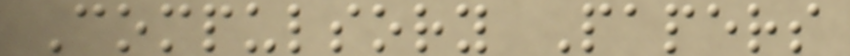Compulsory Papers
